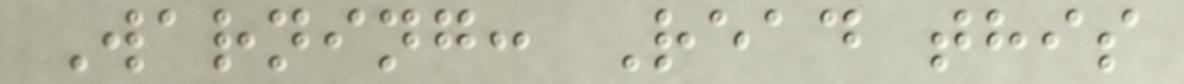Warning: Read this
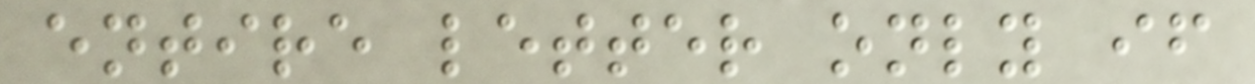entire letter only if
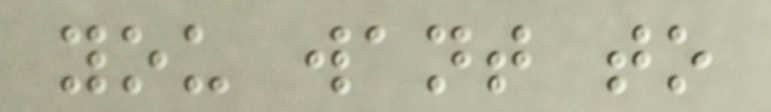you want to
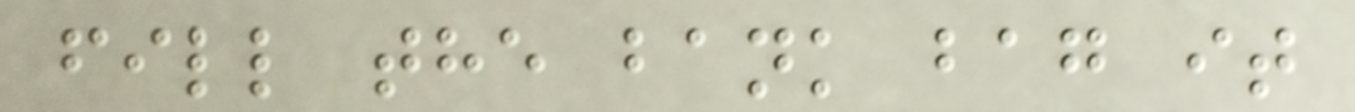fill the bank bag it
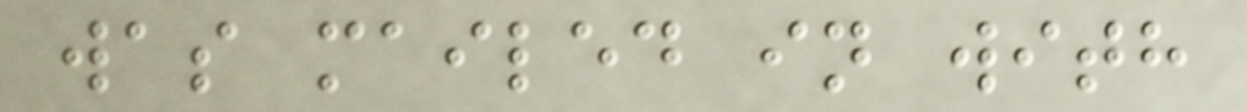was mailed in with
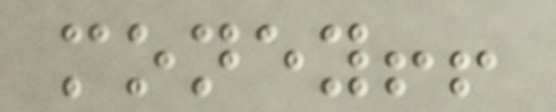money!!
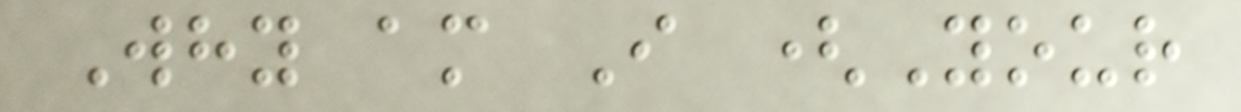Why am I (Your
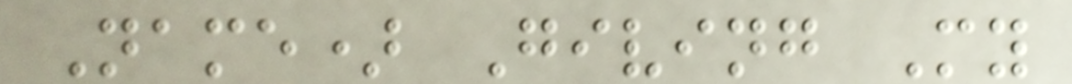Name) Giving My
